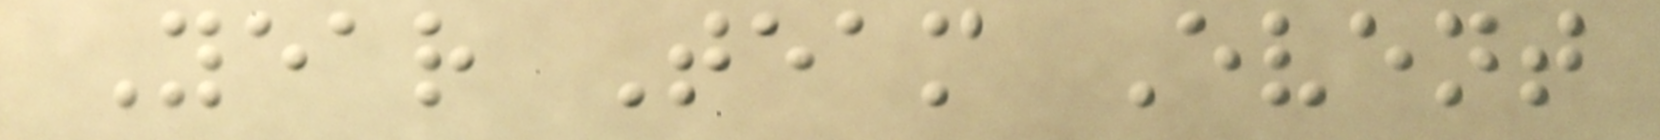Year Team Event
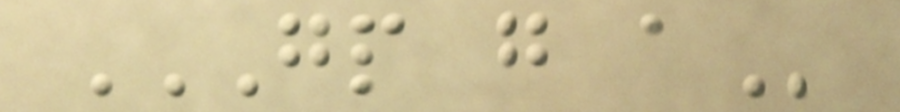GP G A
